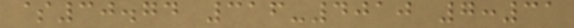$30.74 316-4010 7:31
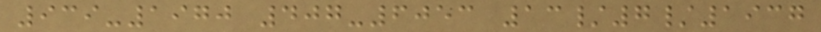939-1970 407-6053 13/7/1937
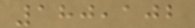180,102
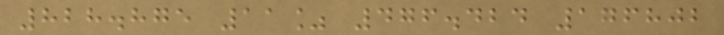828.875 11% 476.424 176802
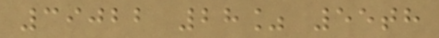39022 28% 55th
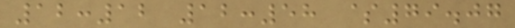12:12 12:58 $79.07
